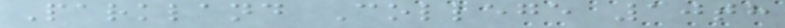Parkland College 10th
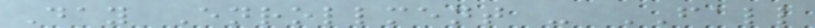Day Enrollment - FALL
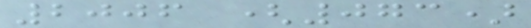2006 (073)
